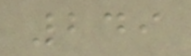249
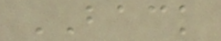BACK
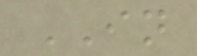IN
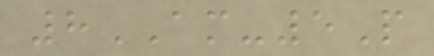8AM-5P
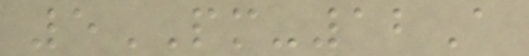5PM-12A
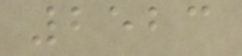2523
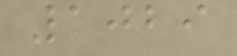1029
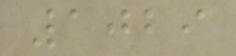1029
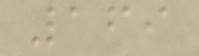169
